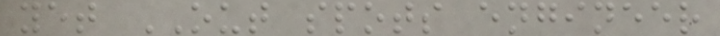yet OUT spots engineer
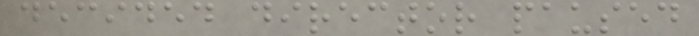decided director paused
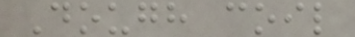Dough coil
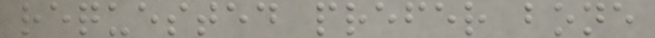requested prefer bone
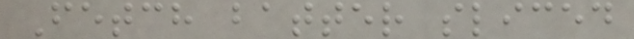Fetch batter sliced
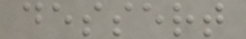dessert
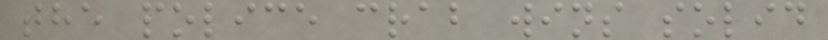the police crab wins solid
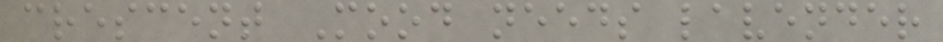crescent Mood needs lavender
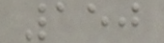150
